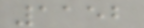1152
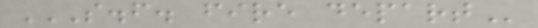S.F. FIRE DEPART
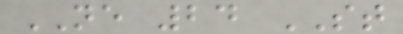NE 24 ST
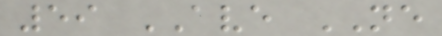59 AVE NE
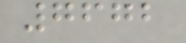7672
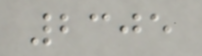2305
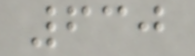630
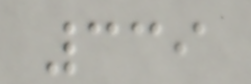339
